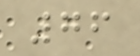76
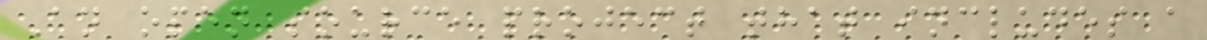An open source project that includes a
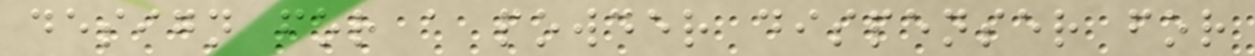design for a powder dispenser for
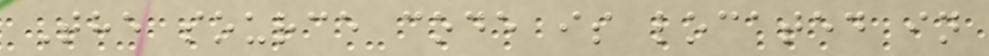The source code is located in
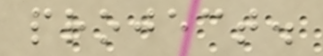project.
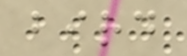bird
